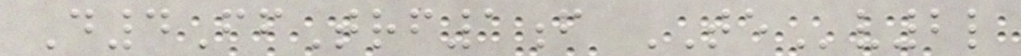D4FfTrf1f TEv2l
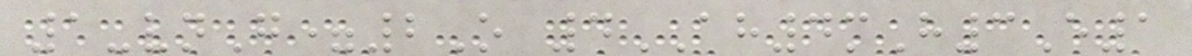1-vnG=2O 4AH4mH3E1
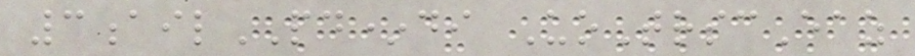3ailPD*di UoTrscEaz
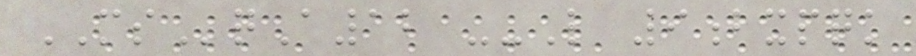MSqA12 --L 9bxpqk
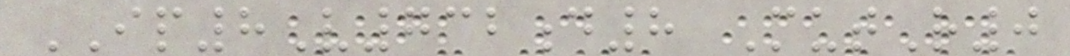IP8V732d8 MutR0
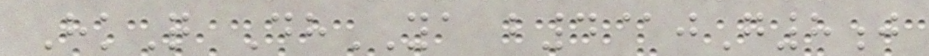HkQ DhYA b4@jG8j
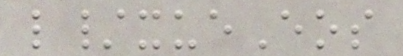l/xueEos
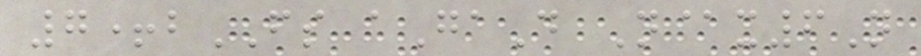7+bFS aGaD N@x6N
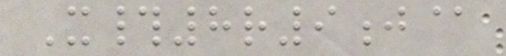X#8r9j@
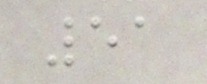51
